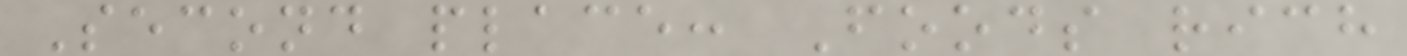Second place: Foods rich
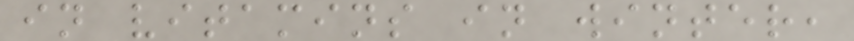in vitamins in winter,
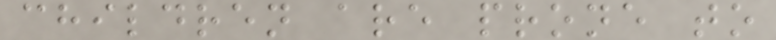children are prone to
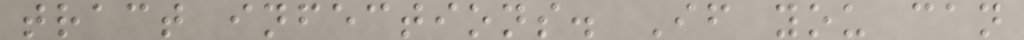tract infections. If you can
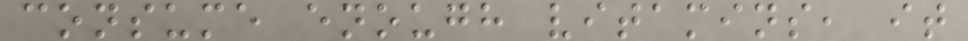consume enough vitamins, it
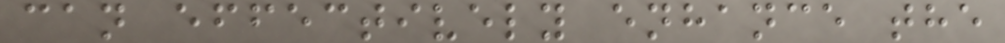can effectively enhance the
